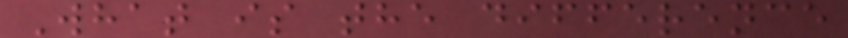What is the difference
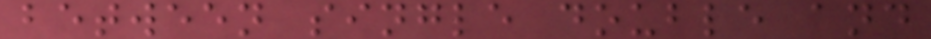between single double and
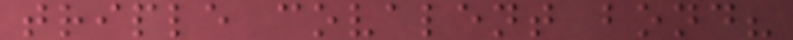triple covalent bond?
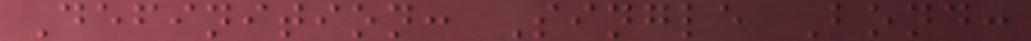Definition: Single Bond:
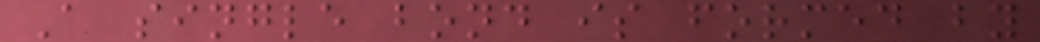A single bond is formed by
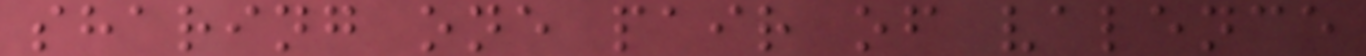sharing one pair of valence
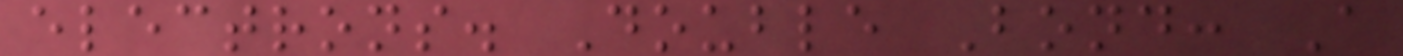electrons. Double Bond: A
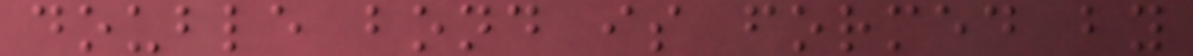double bond is formed by
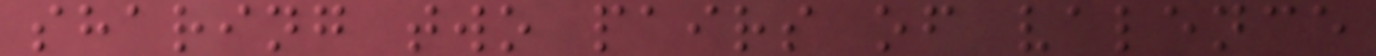sharing two pairs of valence
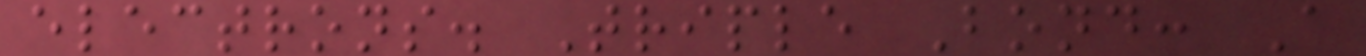electrons. Triple Bond: A
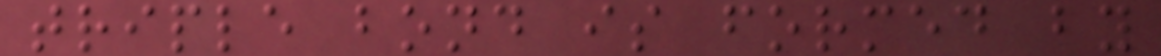triple bond is formed by
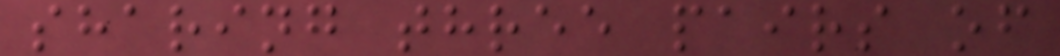sharing three pairs of
